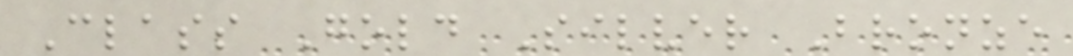Class Gold Silver Bronze
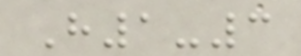H1-3
